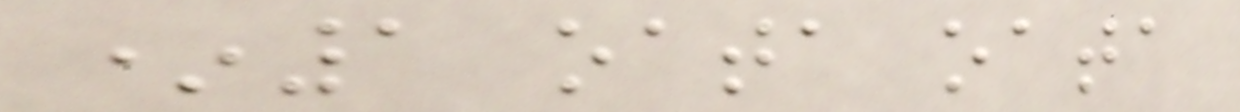*1 oata oata
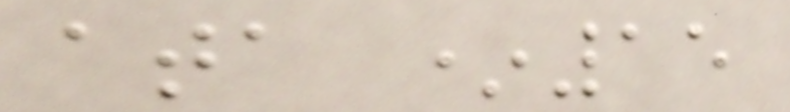ata *15
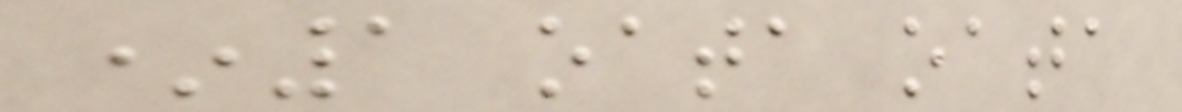*1 oata oata
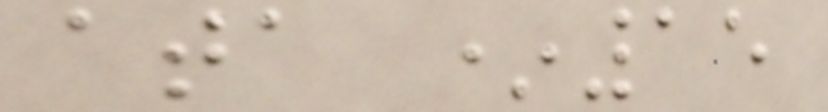ata *15
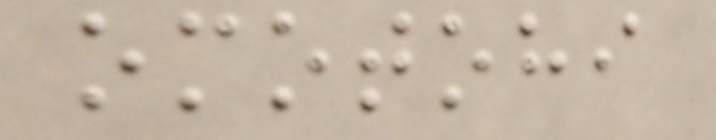omotohi
